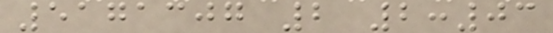5171307 2 2:03
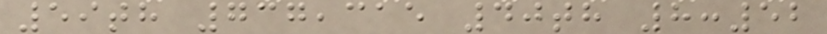59th 737,315 40th 8:52
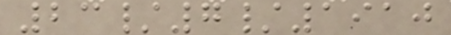23/7/1910
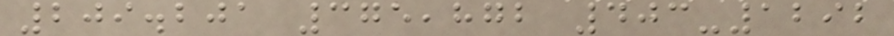209.201 375,872 403-1292
